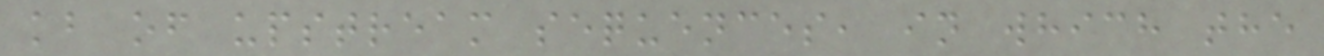kb of upstream sequences, in which the
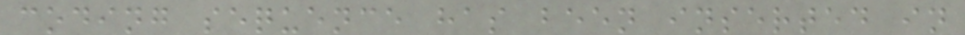coding sequence has been inserted in
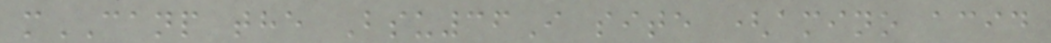mCANP the Bsu36I site (amino acid
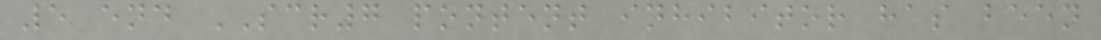5 end SCR7 pontent inhibitor has been
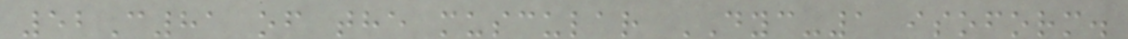52C81 of the muscular DYC-1 isoform.
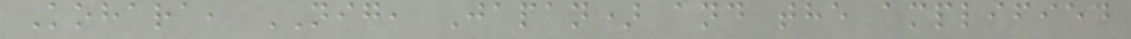Kohara, NIG, Japan) and the amplified
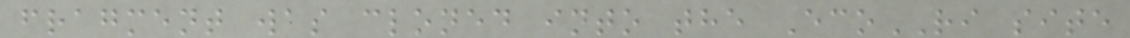fragment was cloned into the EcoRI site
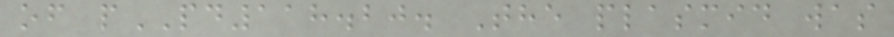of pPD118.20. The plasmid was
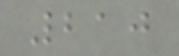210
